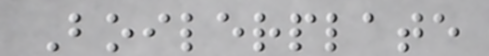Boilerplate
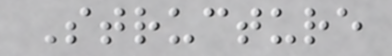Structure
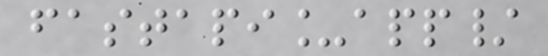fastapi_app/
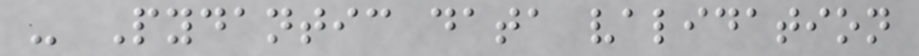- Pydantic data validation
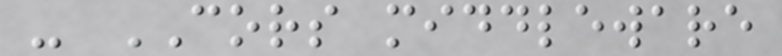- CORS middleware
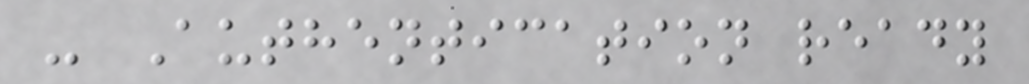- Authentication ready
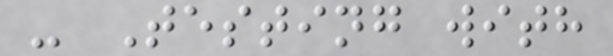- Testing with
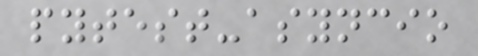pytest-asyncio
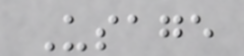Usage
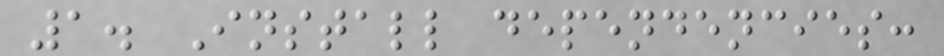1. Install dependencies:
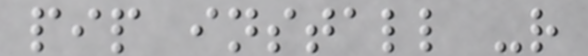pip install -r
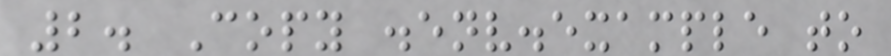2. Copy .env.example to
